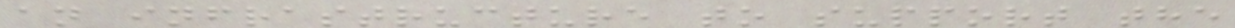an infrastructure to support the
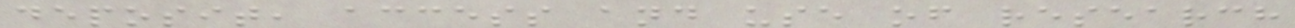deposit, access and use of research
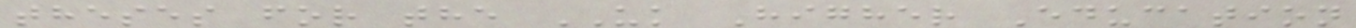theses for the UK Higher Education
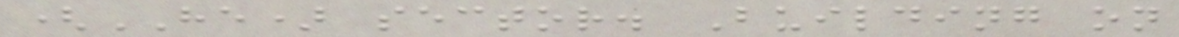(HE) sector. Building on
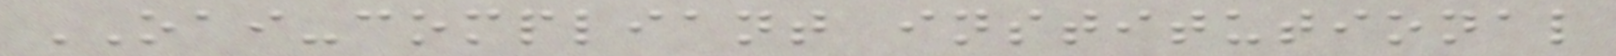OAI-compliant institutional
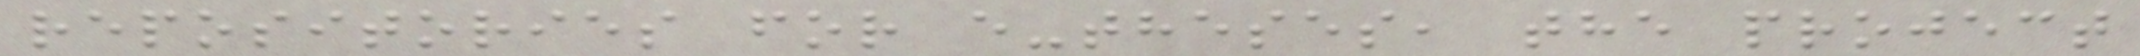repositories for e-theses, the project
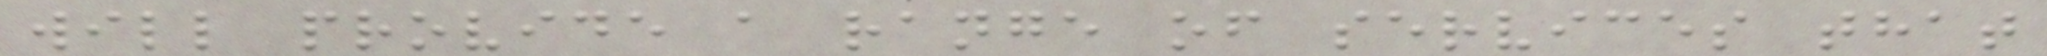will provide a range of services that
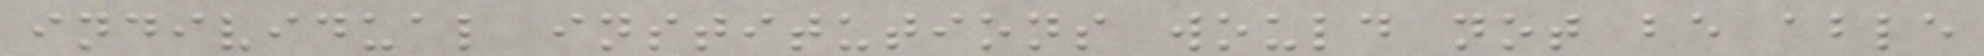individual institutions would not be able
